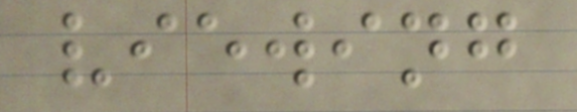viewing
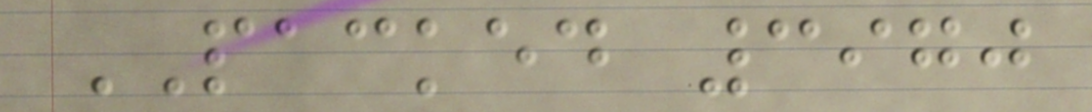PACKED 3970
